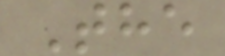The
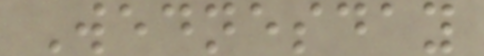Wednesday
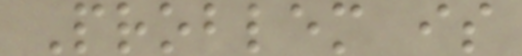Problem is
